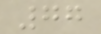77
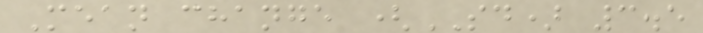Mean change (SD) 3.5
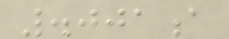.001a
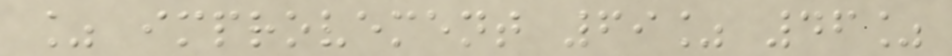% improvement 69% 46%
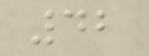42
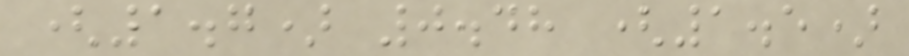(1.7) 0.48 (1.5)
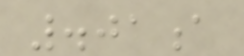.01a
